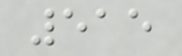515
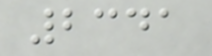2341
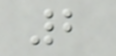2
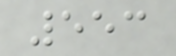553
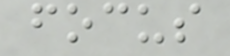focus
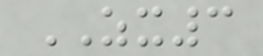ZX3
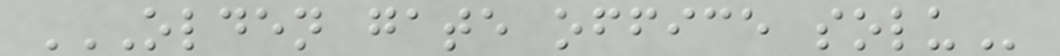OLDEN GATE OFFICE SOLU
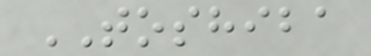TOSHIBA
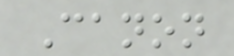Canon
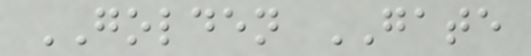GOLDEN GATE
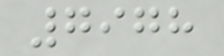7978
